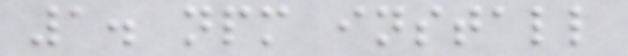1. npm install
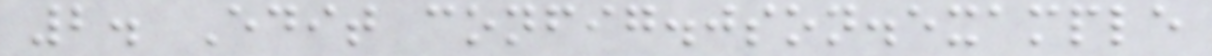2. Edit config.json.example
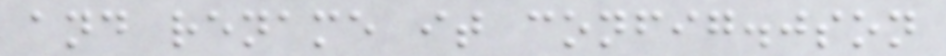and rename it config.json
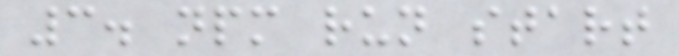3. npm run start
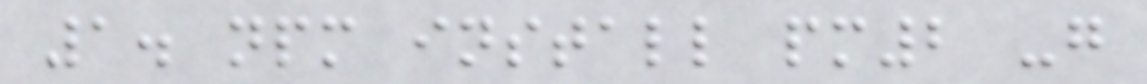1. npm install pm2 -g
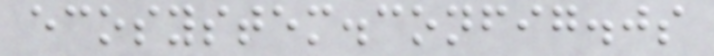ecosystem.config.js
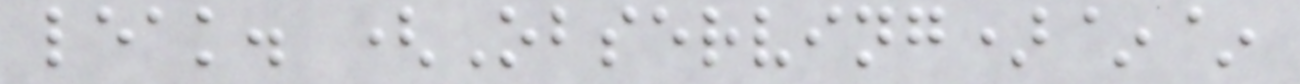leak. (Observing)~~
